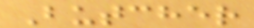Butcher
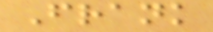Frank
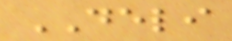DELI
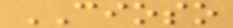CIOSO
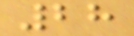28
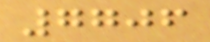7706
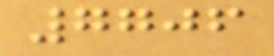7706
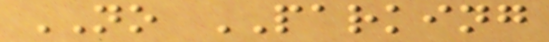NO PARKING
